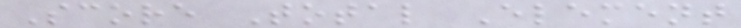Score Total Element
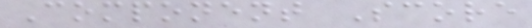Component Score
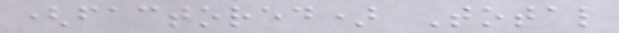(factored) Total
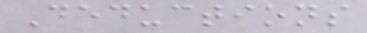Deductions
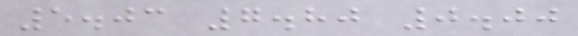5.03 7.80 0.00
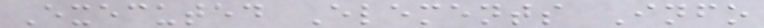Executed Elements Info
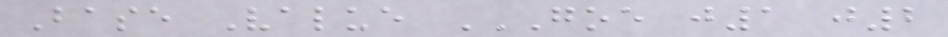Base Value GOE J1 J2
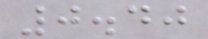0.40
